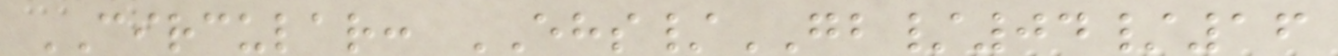CIRCULAR: EHS/GB/04/16
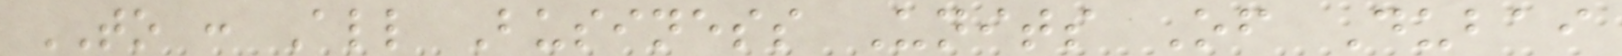TO : All Business Units Of Dubai
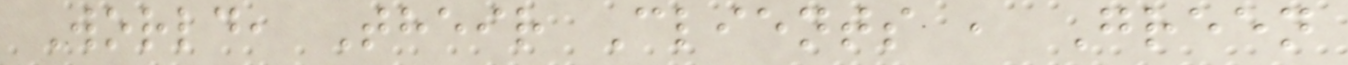World, Their Clients , Green
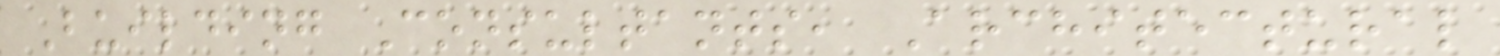Building Consultants, Architectural
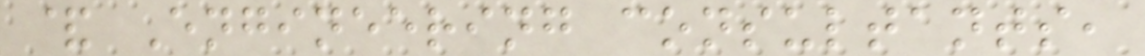& Engineering consultants,
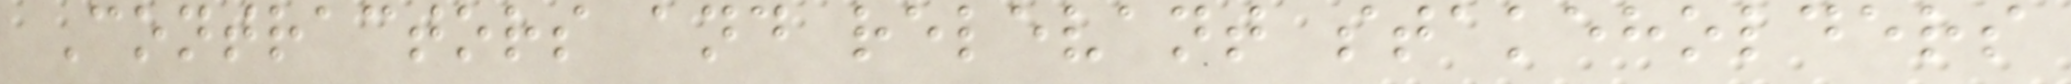Contractors and relevant stakeholders
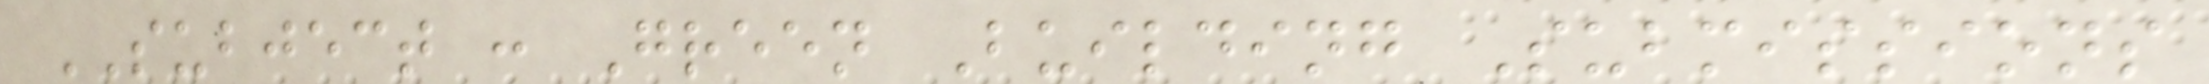SUBJECT : Green Building Submissions
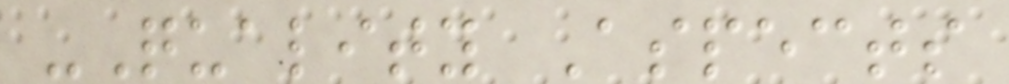-Quality Aspects
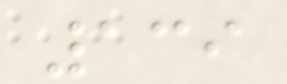139
